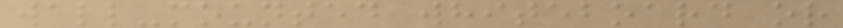wall-mounted whiteboard or
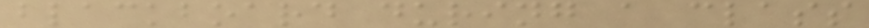blackboard during a class
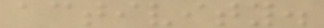activity.
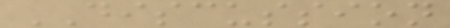DISCUSSION
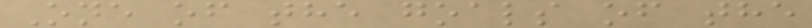One of the goals of the
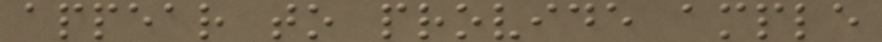appear to provide ample
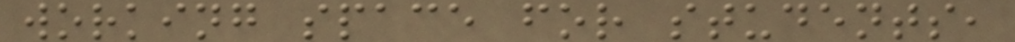working space for students,
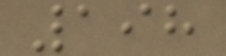198
